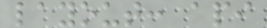layout: api
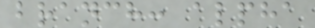branch: alpha
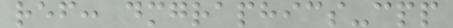ref: dmgraphics-cpp
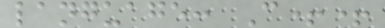language: C++
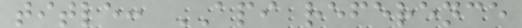title: API reference
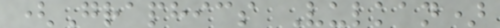(Graphics Vulkan)
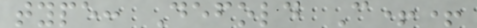type: Defold C++
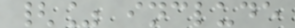{% include
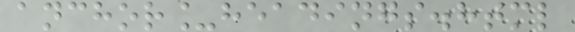anchor_headings.html
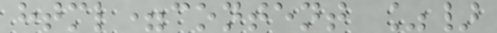html=content %}
